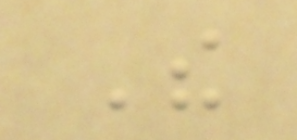The
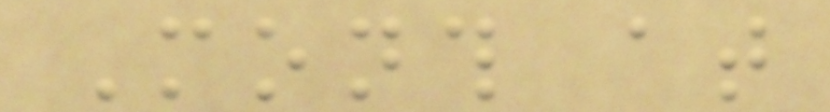Month at
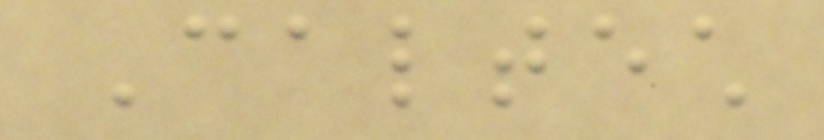Caltech
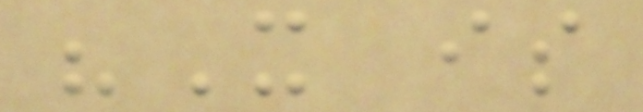"It is
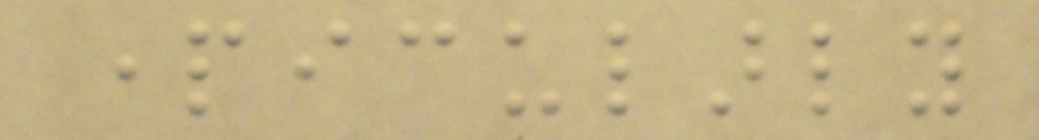particularly
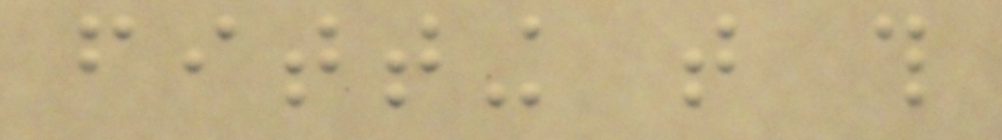fitting that this
